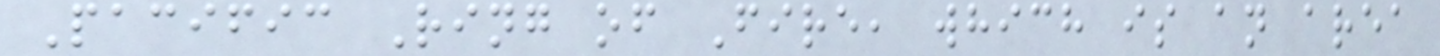Pacific Ring of Fire, which is an area
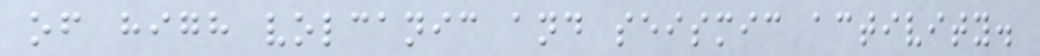of high volcanic and seismic activity.
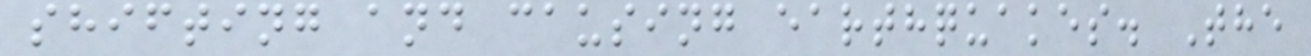shifting and causing earthquakes. The
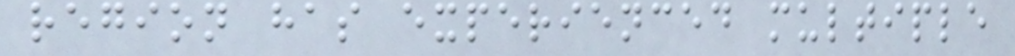region has experienced multiple
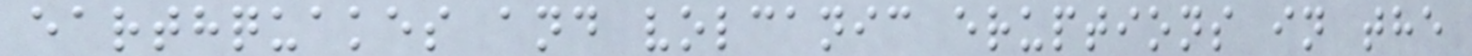earthquakes and volcanic eruptions in the
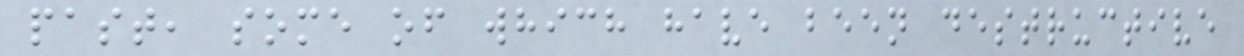past, some of which have been destructive
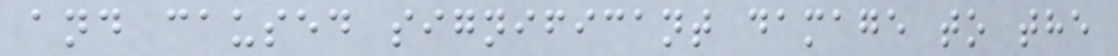and caused significant damage to the
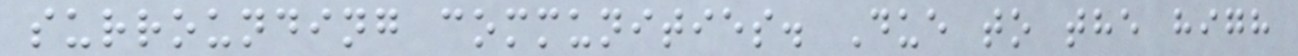surrounding communities. Due to the high
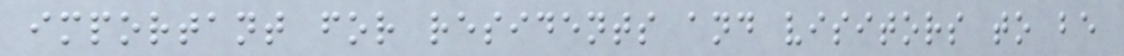important for residents and visitors to be
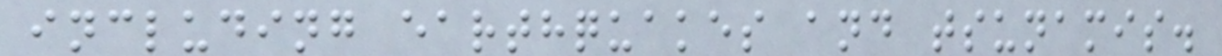including earthquakes and tsunamis.
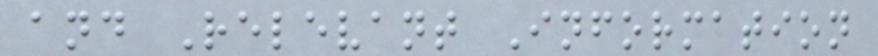and Relevant Information
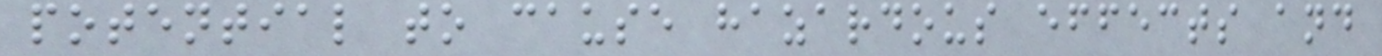potential to cause hazardous effects and
